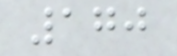170
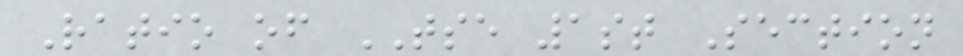Ratio of TSE 1st Section
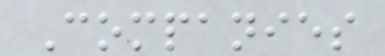Companies
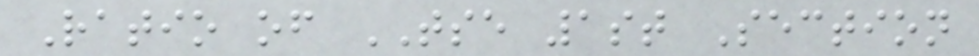Ratio of TSE 1st Section
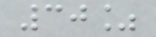30%
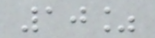10%
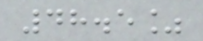48.5%
